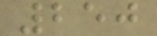250
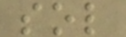sol
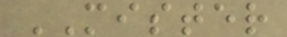MISTER
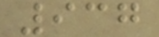937
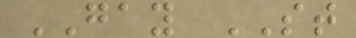GAY ST
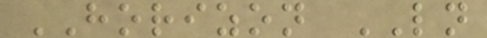HORIZON LN
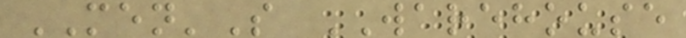MEN'S WAREHOUSE
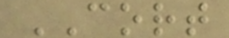CORT
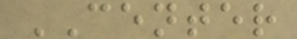CENTER
